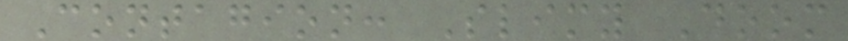Contagion: Slimy Doom
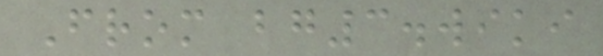From bg3.wiki
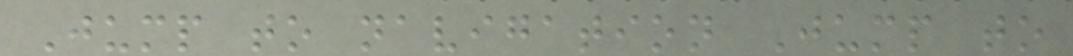Jump to navigation Jump to
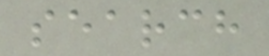search
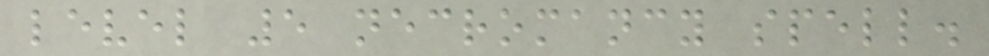level 5 necromancy spell.
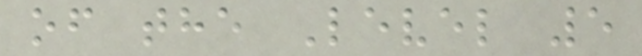of the Level 5
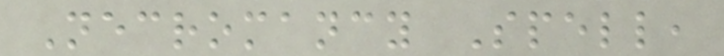Necromancy Spell,
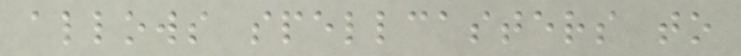allows spellcasters to
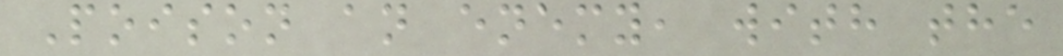Poison an enemy, with the
